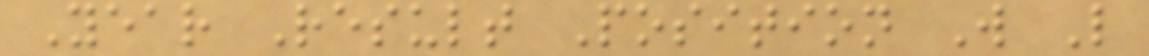Year Result Position W L
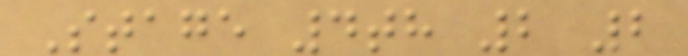Stage 4th 2 2
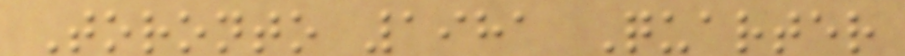Toronto 1981 Quarter
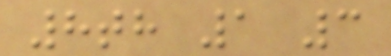8th 1 3
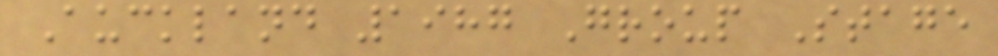Auckland 1987 Group Stage
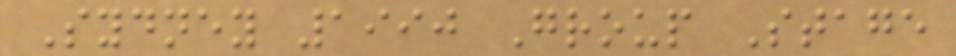Sydney 1990 Group Stage
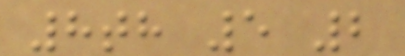8th 5 2
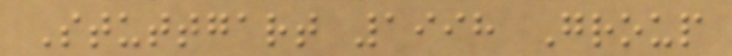Stuttgart 1998 Group
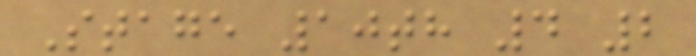Stage 10th 4 2
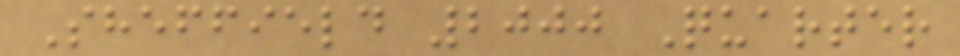Sheffield 2000 Quarter
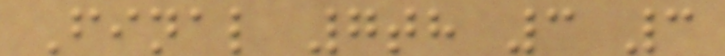Final 7th 3 3
